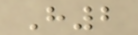H2
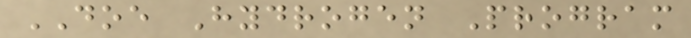DOE Hydrogen Program
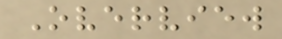Overview
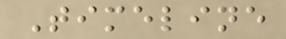Timeline
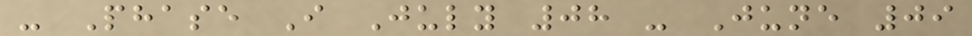- Phase I July 08 - June 09
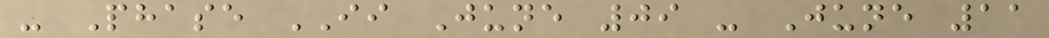- Phase II June 09 - June 11
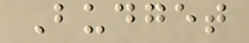Budget
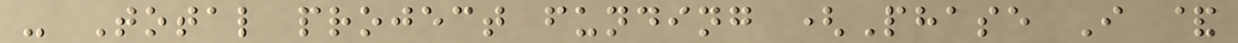- Total project funding (Phase I &
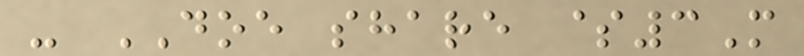- DOE share $3M
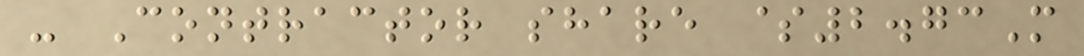- Contractor share $2.73M
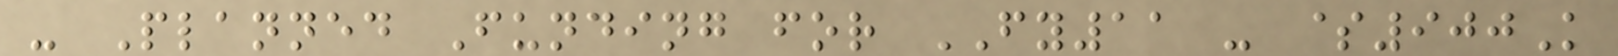- Planned Funding for FY11 - $900K
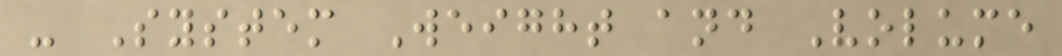- System Weight and Volume
